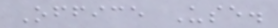Office Use.
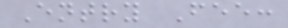Entry Fee:
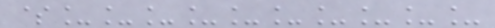$__________
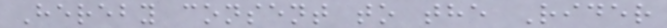Hereby consent to the Rider
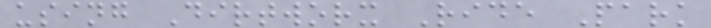using Dirtworx Ride Park
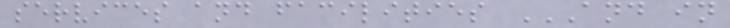services and facilities AND IN
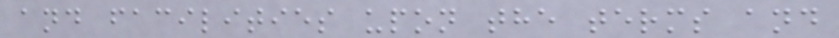and facilities upon the terms and
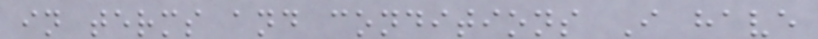in terms and conditions I have
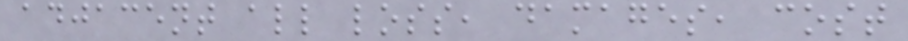adjacent all loss, damages, cost
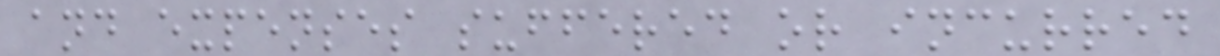and expenses suffered or incurred
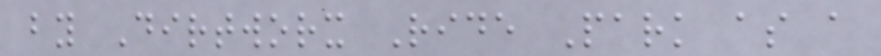by Dirtworx Ride Park as a
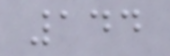144
